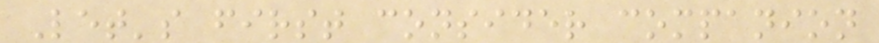Let's first consider companion
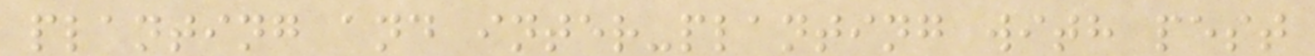planting and inter-planting with pest
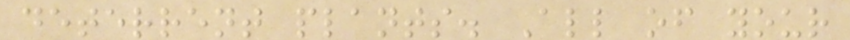deterrent plants. All of your
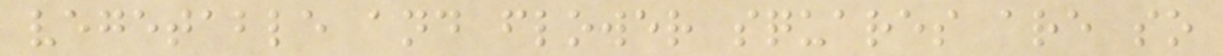vegetable and flower squares are so
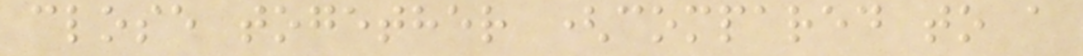close together (compared to a
